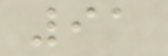91
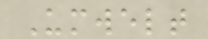Umwelt
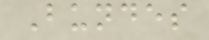Bundes
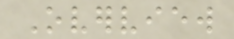Overview
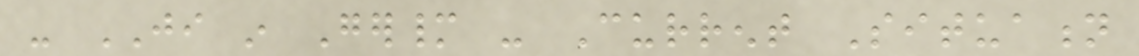- JI in Germany - Current Situation
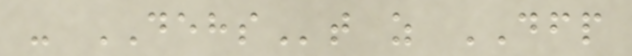- DEHSt as DFP
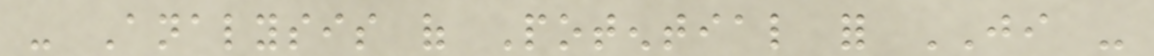- Analysis of Potential for JI -
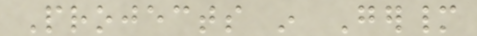Projects in Germany
